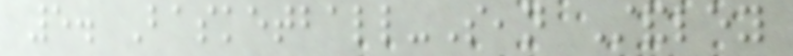5. Basketball-Sean Standley
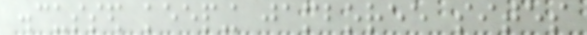discussed keeping jamboree sites
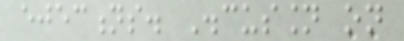ejections. Discussion on
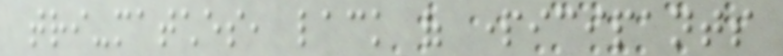tri-matches, lack of participants
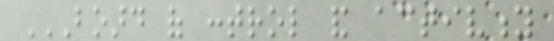BOARD OF CONTROL AND ACTIVITY
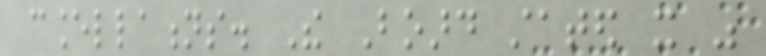cancellations. The Board stated it was
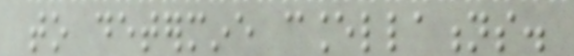to determine cancellations.
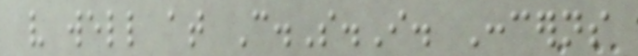very well at C.S.I. Concerns
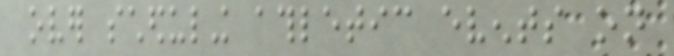over scheduling athletic events on
